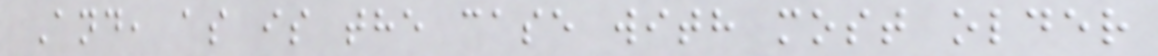And, as is the case with most older
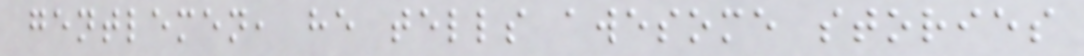gentlemen, he tells awesome stories
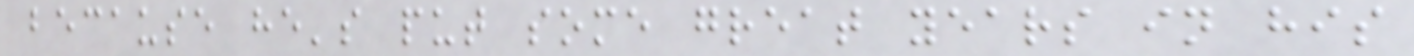because he's put some great years in his
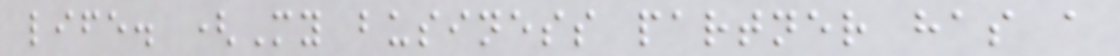life. (My business partner has a
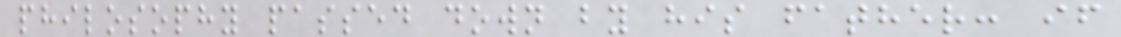philosophy passed down by his father: if
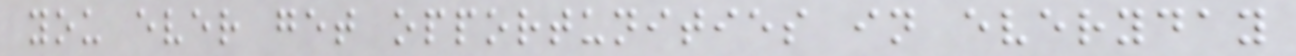you ever get opportunities in everyday
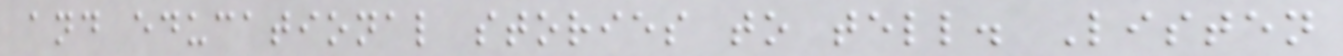and educational stories to tell. Listen
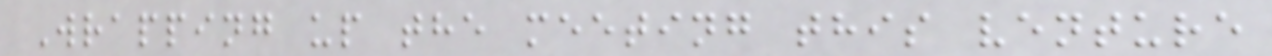Wrapping up the meeting this venture
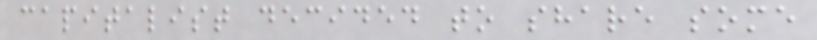capitalist decided to share some
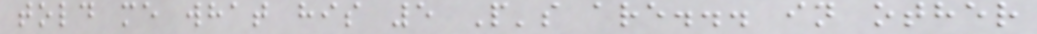told me what his 5 P's are... in other
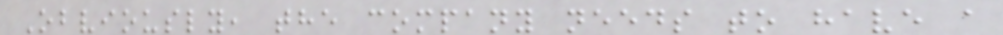Obviously, the company needs to have a
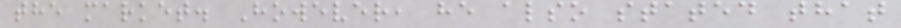the market. However, he also stated that
